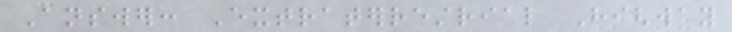Answer: Extraterrestrial Highway
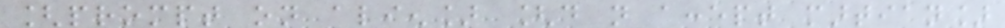[prompt on alien] [do not accept martian]
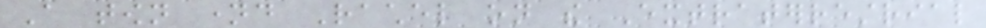A town named Rachel on the Extraterrestrial
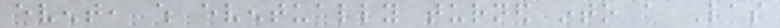event, which eventually turned into a Las
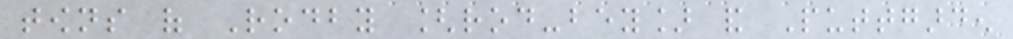towns of Rodby [rod-bey] and Puttgarden
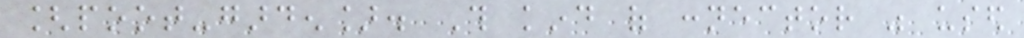[poot-garden]. This kind of connector was used
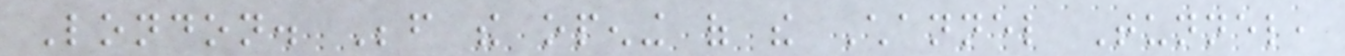London. Before the opening of the Channel Tunnel,
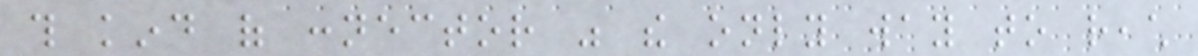this kind of connector was the only way to reach
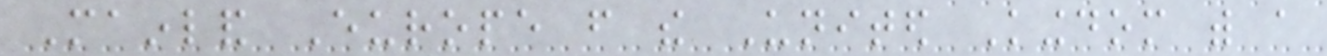Mainland Europe from the United Kingdom with a
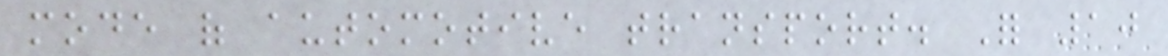mode of automotive transport. For 10
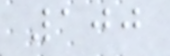100
